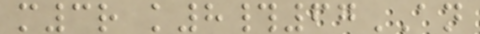m3r k8#67AN
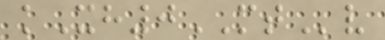kXh0MTv
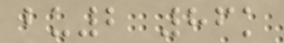bu2 86k
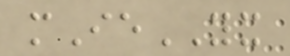mIeYX
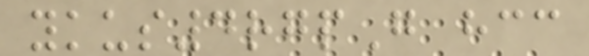ykus4rgpG hcc
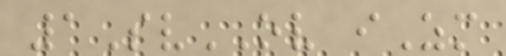1SvOV iZm
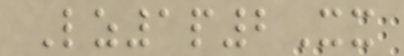Lz1p2Xx
